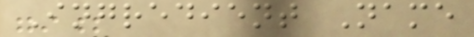Ingredient Name
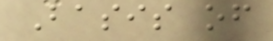Basis of
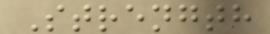Strength
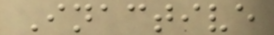Inactive
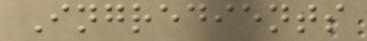Ingredients
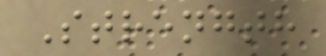Strength
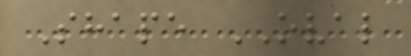Shape OVAL
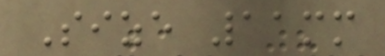Size 11mm
